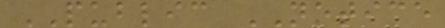PUBLIC NOTICE
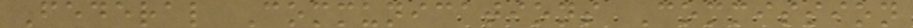Federal Communications Commission
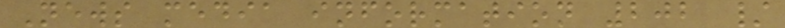News media information 202 /
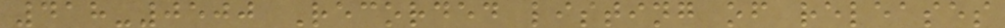418-0500 Recorded listing of releases
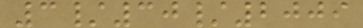3/30/2009
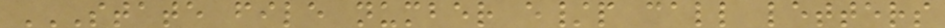STATE FILE NUMBER E/P CALL LETTERS
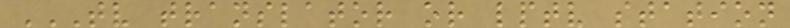TV TRANSLATOR OR LPTV STATION
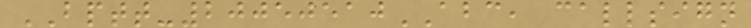BPTT-20050510ABC, callsign
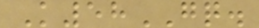K58GQ.
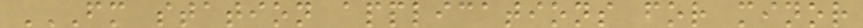FM STATION APPLICATIONS FOR MINOR
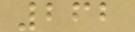262
